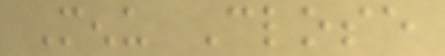Menu Close
